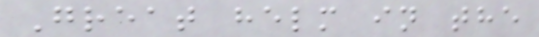Great helm in the
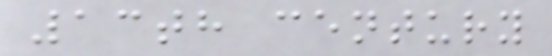13th century
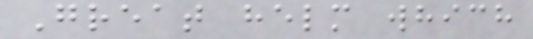Great helm which
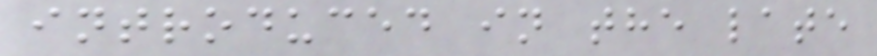introduced in the late
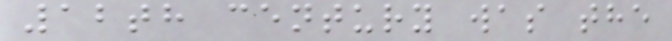12th century was the
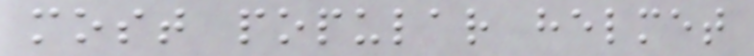most popular helmet
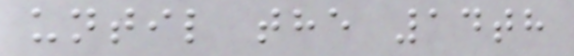until the 14th
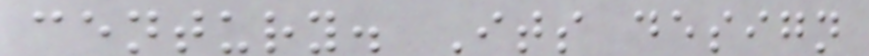century. Its design
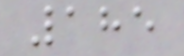185
